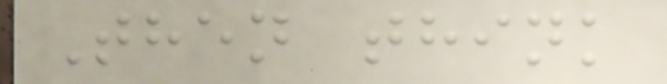Then think
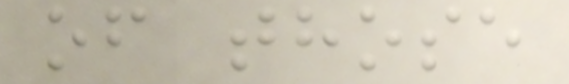of those
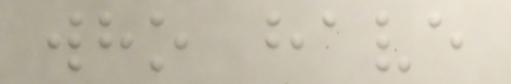who have
